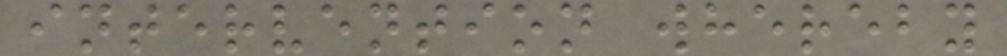intervention whereby
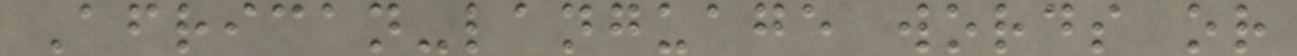African-language words or
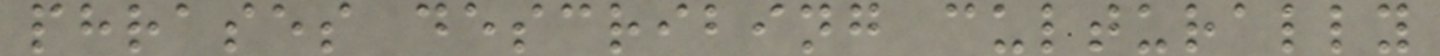phrases describing culturally
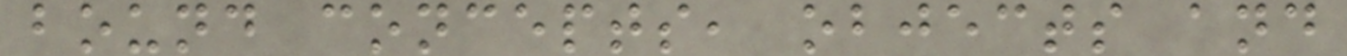bound concepts, objects and
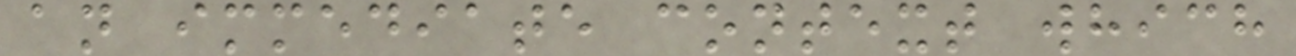an immediate context which
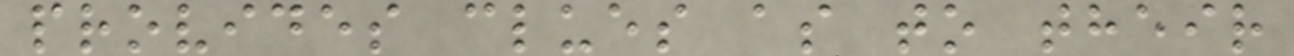provides clues as to their
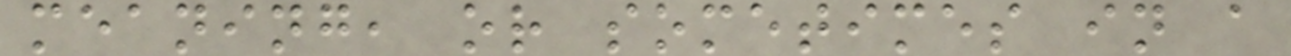meaning, or sometimes in a
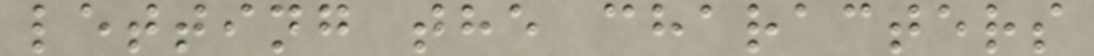letting the characters
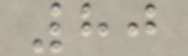80
